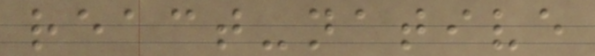react-native
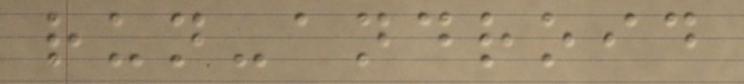run-android
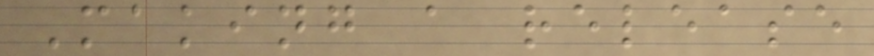Making a release
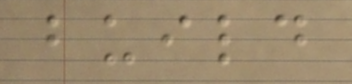build
